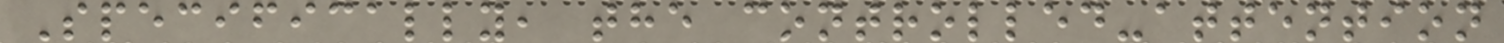Specifically, the controlled-attention
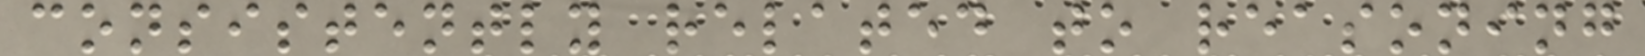consistently related to reasoning
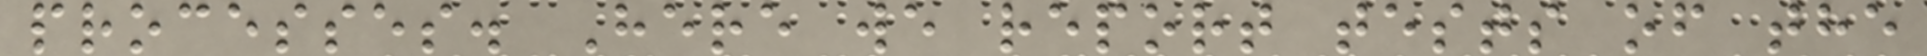processes. Here we report tests of the
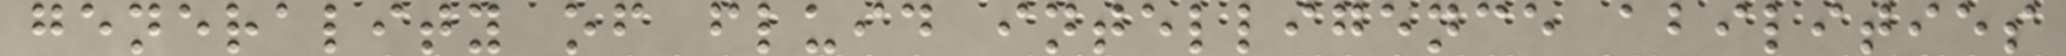generality of fluid intelligence abilities
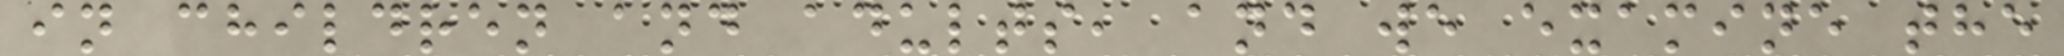in children and adults, and we examine the
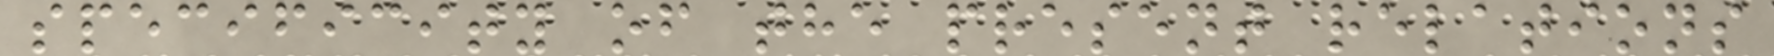specificity of the present relations
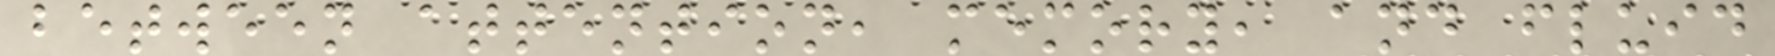between attention, memory, and fluid
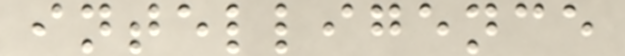intelligence
